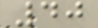40
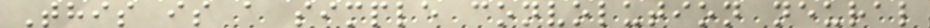This is a simple convolution neural
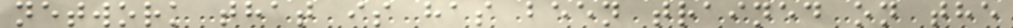network that is has been trained on the
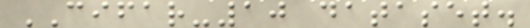CIFAR-10 dataset.
